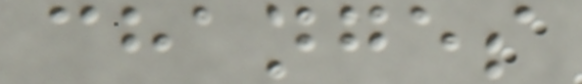changes
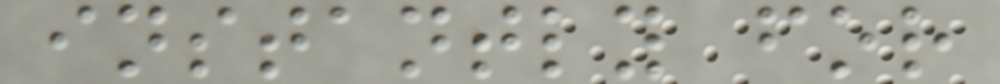instantly for
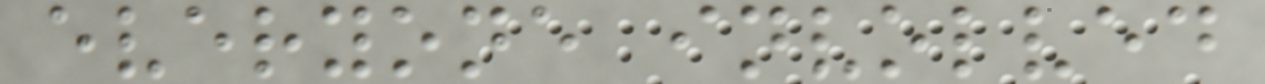everyone involved
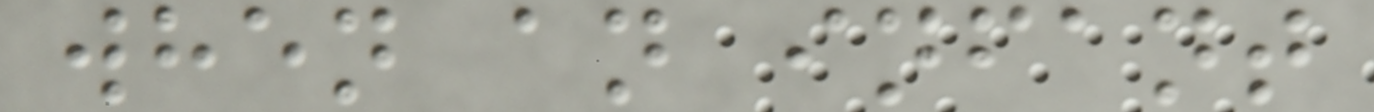when an infant
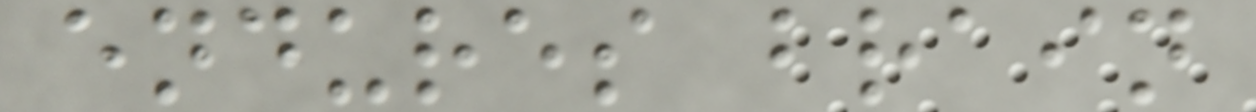endures brain
